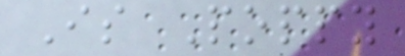Is Poppy
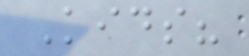Kids?
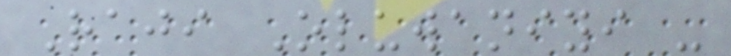Raji Oluwaniyi -
